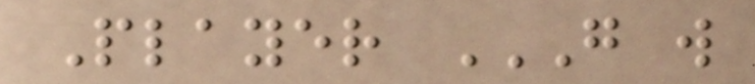Player G W
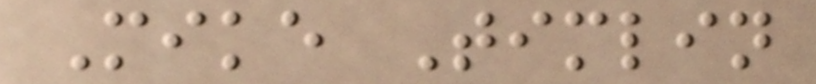Mike Timlin
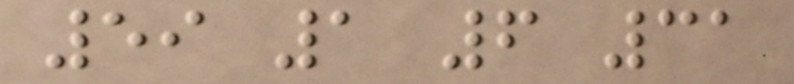59 1 6 31
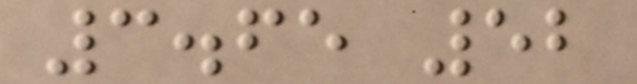3.65 52
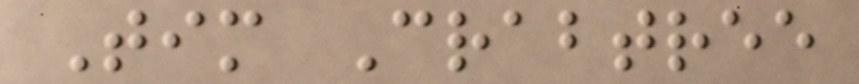Tim Crabtree
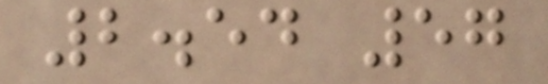2.54 57
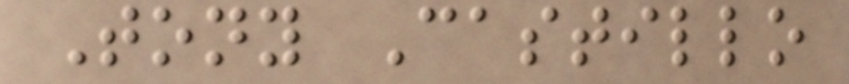Tony Castillo
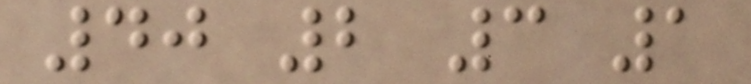40 2 3 1
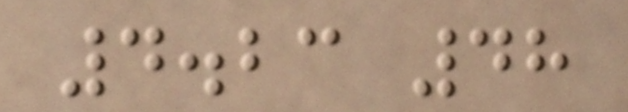4.23 48
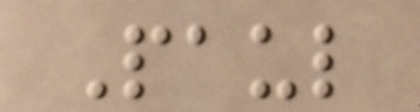Paul
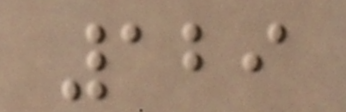129
